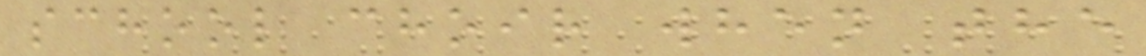school choir when the
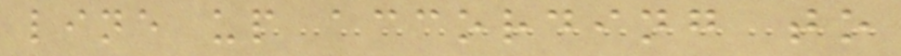line up according to
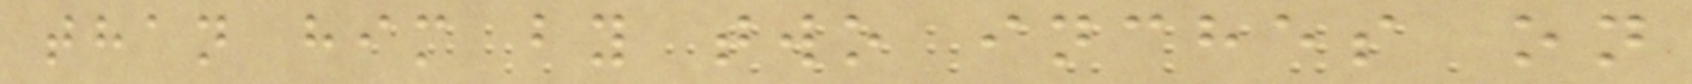than him by two inches on
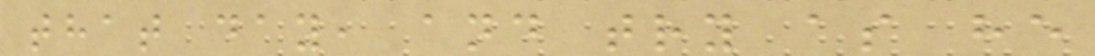that day, and try as he
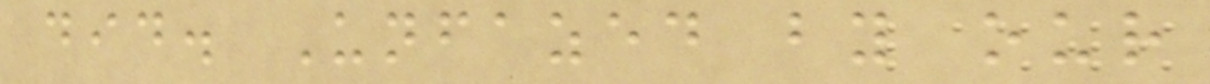did. Unfazed by our
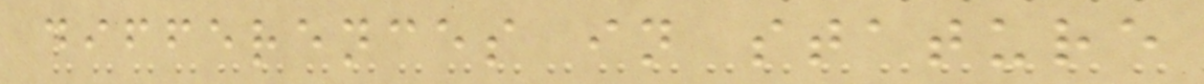differences in stature
